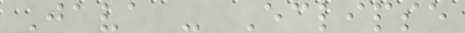Java - Eclipse
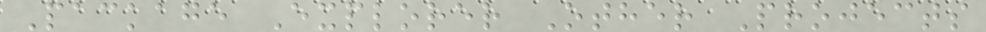Package Explorer Other Projects
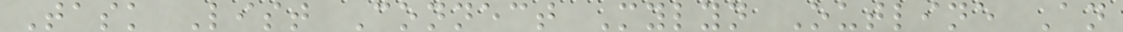Task List Connect Mylyn Outline An
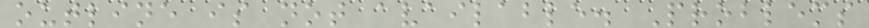outline is not available. Problems
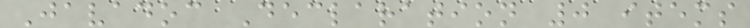Javadoc Declaration 0 items
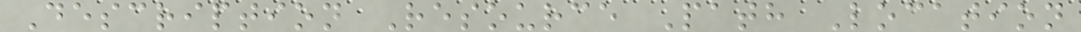Description Resource Path Location
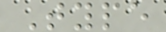Type
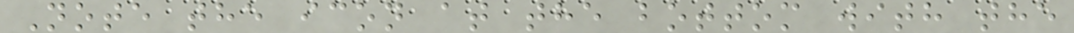Note the icon at the bottom with the
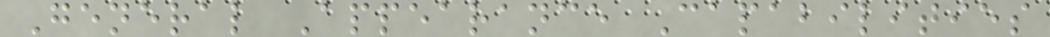General Appearance Capabilities
